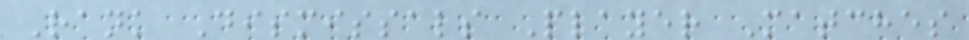Rank Dismissals Player Matches
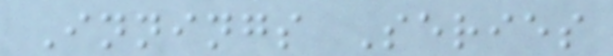Innings Series
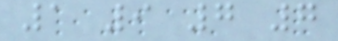1 9 7 7
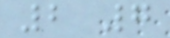2 7
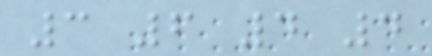3 6 4 4
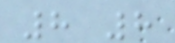8 8
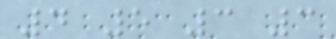4 5 3 3
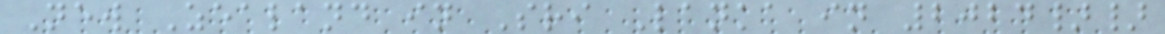New Zealand in Sri Lanka in 2024}}
